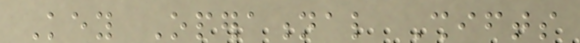Key Operational Shifts
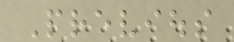Previous
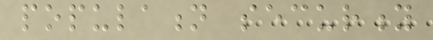population security
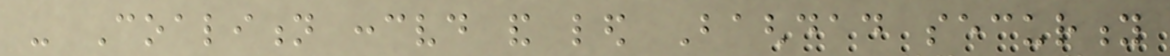- Coalition conceived and led Baghdad security
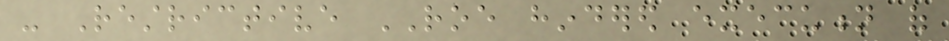- Restrictive ROE hindered execution of
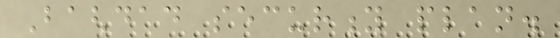Baghdad security plan.
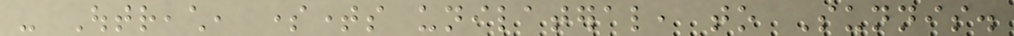- Outreach, sometimes unilateral, to Sunnis.
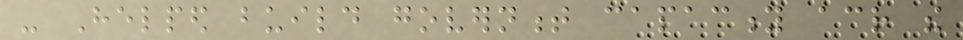- Helped build government capacity across the
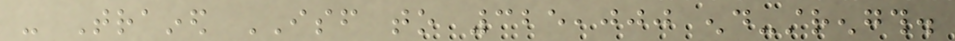- Trained ISF to 325,000 end-strength.
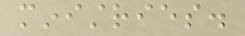ministries.
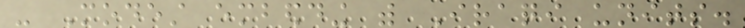- Modest embedding with Iraqi units.
